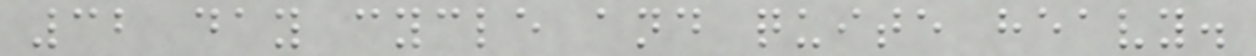32 day cycle and quite heavy.
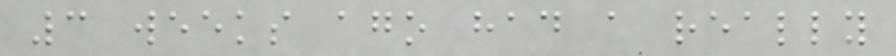3 weeks ago had a really
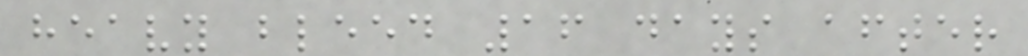heavy bleed 16 days after
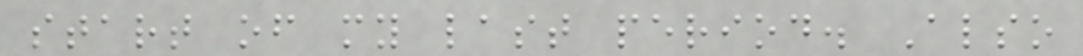start of my last period. Also
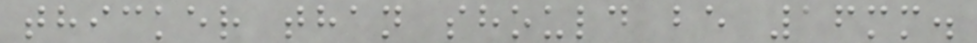thicker than should be 16mm.
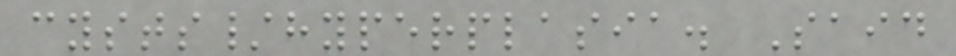cysts/hyperplasia. Said
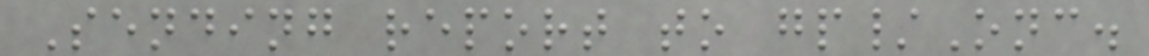Sending report to gp/Onc.
